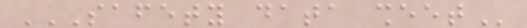SAFETY DATA SHEET
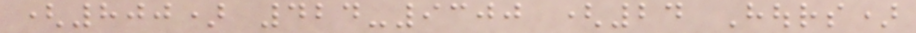(800) 424-9300 (24 Hours)
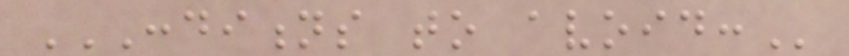CONDITIONS TO AVOID:
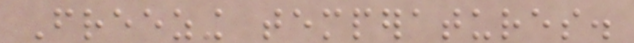Freezing temperatures.
